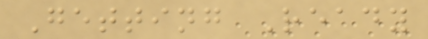Getting Ready
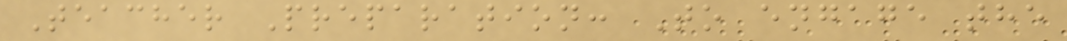Teacher Preparation: To engage the
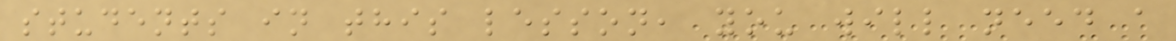students in this lesson, you will need a
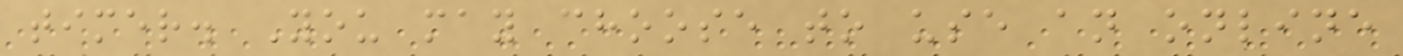timer. You may choose to use an online
